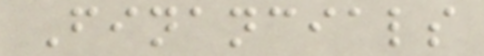Financials
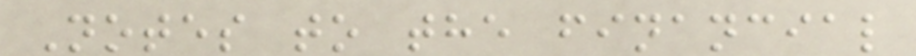Notes to the financial
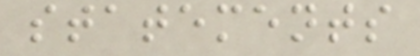statements
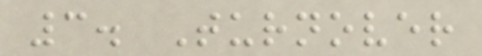3. Turnover
